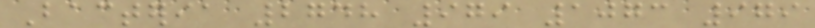Bacteria 2748 979 1073 979
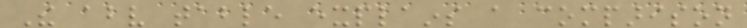The above table explains a comparison
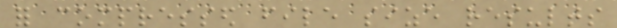for compressed file size results
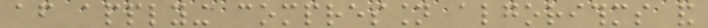after applying compression algorithms and
